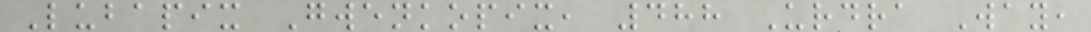Lubapix Gwenkopix, 488 Urdra Way,
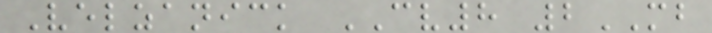Velzanick CV8 2MB
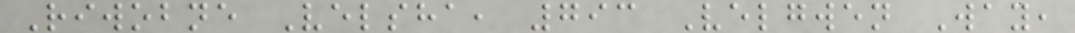Riwobne Velsha, 793 Velgwen Way,
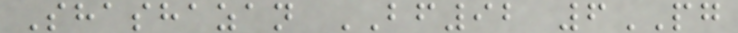Shashazan BF92 6PG
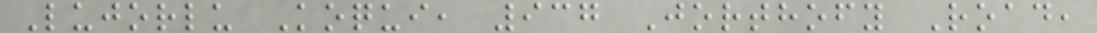Lujorlu Koqui, 937 Jorthofy Road,
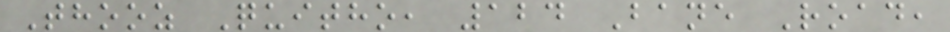Thooz Quitho, 124 Bane Road,
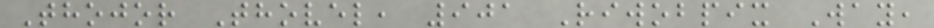Thojor Thovel, 901 Riwobpix Way,
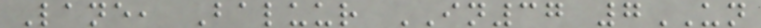Lane, Baluur IN37 7UN
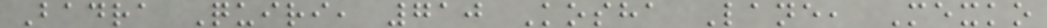Badra Quiri, 710 Kosha Lane, Mexko
